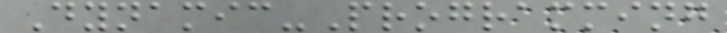Dynamic-Programming
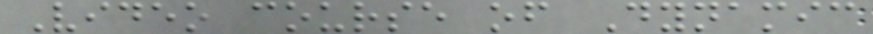Video course of Dynamic
